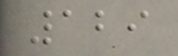129
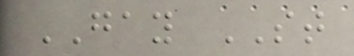GAY ST
